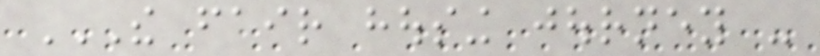THE FAIR HOUSING JOURNEY -
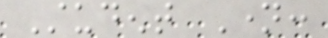Student Name:
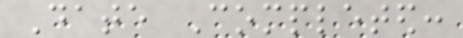Date Completed:
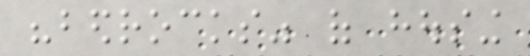"bedrocks" of housing
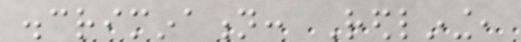discrimination: Redlining,
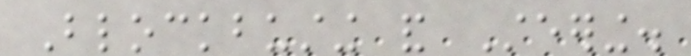Blockbusting and Steering.
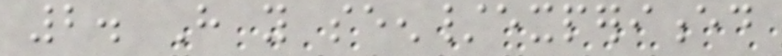2. Have you seen/experienced
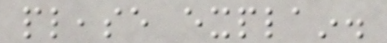please explain.
